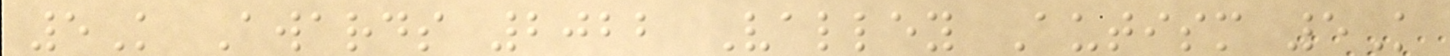5K Awards 2022 Valley Autism 5K
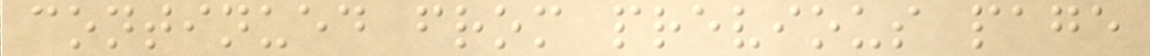continued from previous page
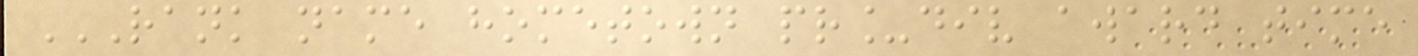RANK NAME HOMETOWN PR_DIV AWARD TIME
